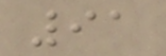91
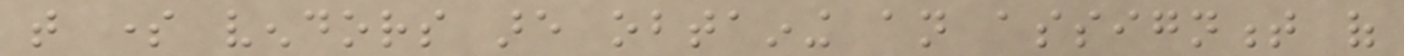that some vendors are obtaining an assignment of
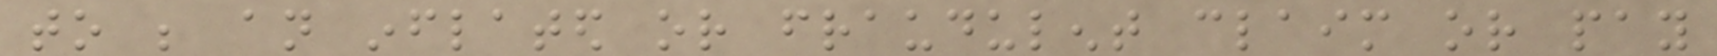to be an inflated or fraudulent claim or pay
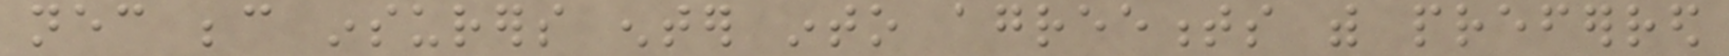necessary because insurers enter into agreements with preferred
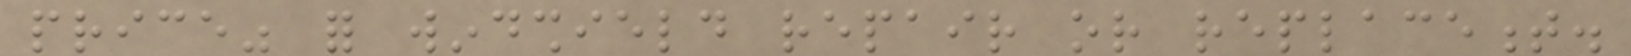price" for windshield repair or replacement.
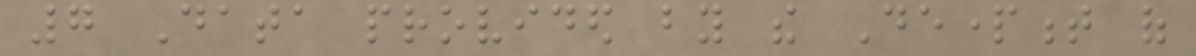7 Data provided by the Department of
